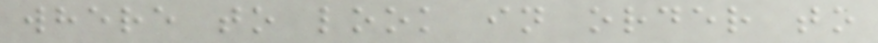where to look in order to
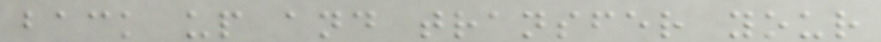back up and transfer your
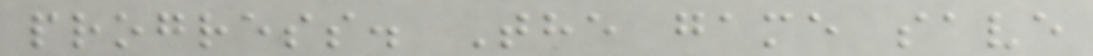progress. The game save
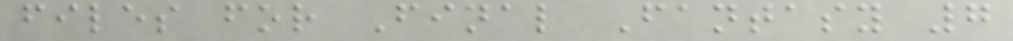files for Final Fantasy 7
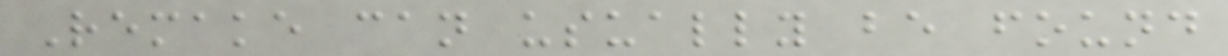Remake can usually be found
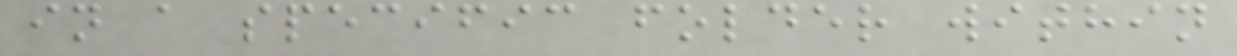in a specific folder within
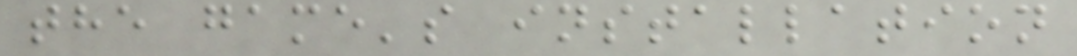the game's installation
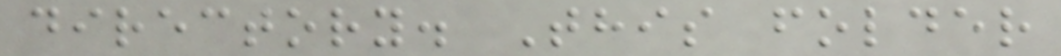directory. This folder
